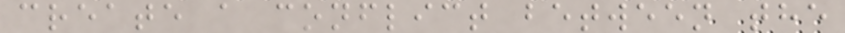create a conflict between the
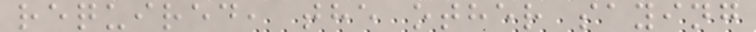required, the other saying
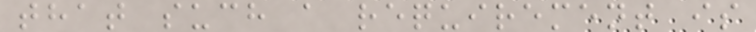that such a requirement is
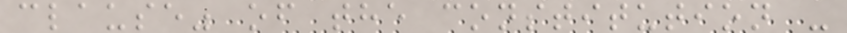clause" of the constitution -
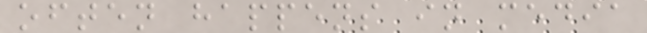often happens in media
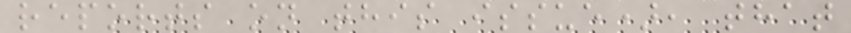reports on this issue), that
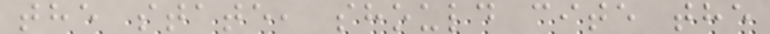the state, should cite the
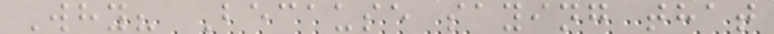Why? Because saying that
